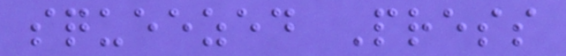squeezed Press
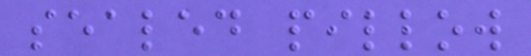sealed pillow
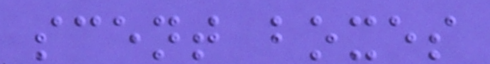scent boxes
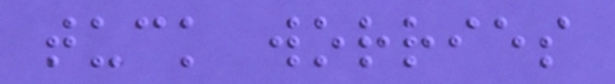tuck worries
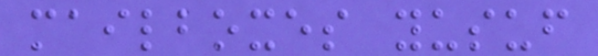mailboxes yusuf
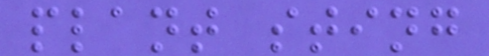plant sting
